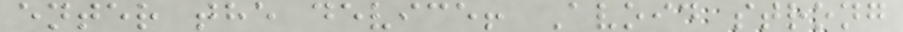enter the device! Avoid strong
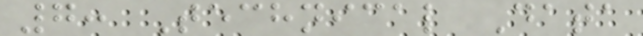7: Technical Data
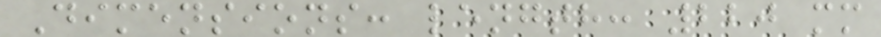Dimensions: length: 220 mm
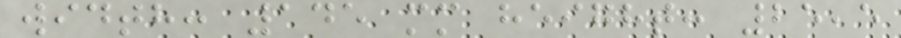width: 145 mm height: 25,5
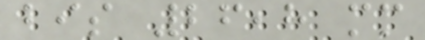bis 26,8 mm
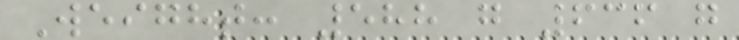Weight: 588 g 636 g
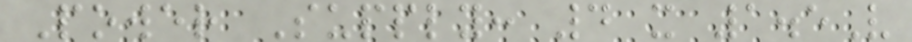Power Supply: 4 x 1.5V
